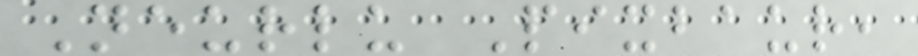Neurlu Pixbaur,
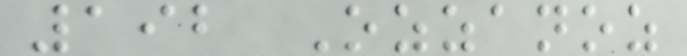192 Ozzanoz
